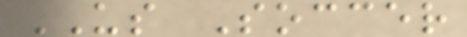US Soccer
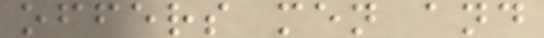offers men and
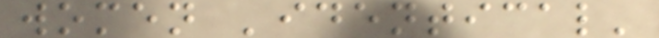women 'identical'
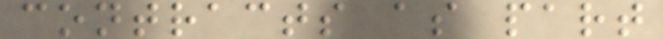contracts as part
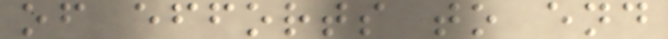of efforts to end
